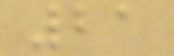21
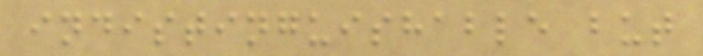indistinguishable but
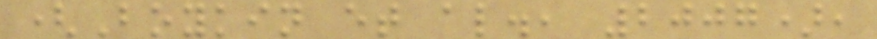(Boykin et al., 2007),
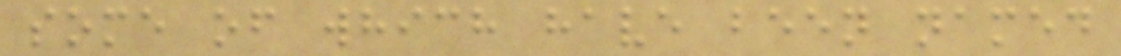some of which have been named
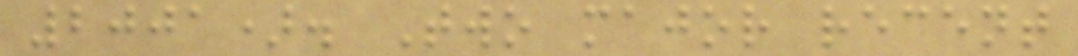2001). Two major recent
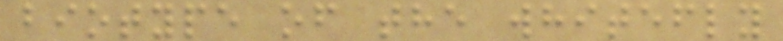biotype of the whitefly
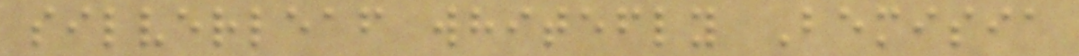silverleaf whitefly Bemisia
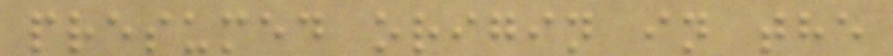presumed origin in the
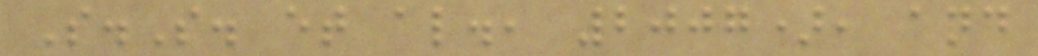S.S. et al., 2007), and
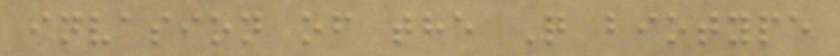invasion of the Q biotype
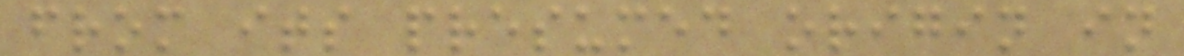from its presumed origin in
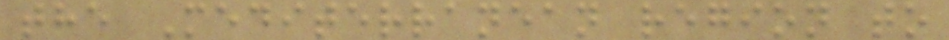the Mediterranean region to
